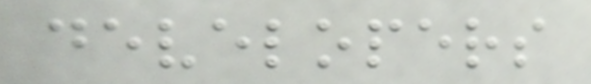developers
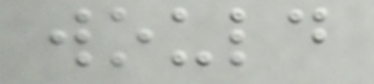would
